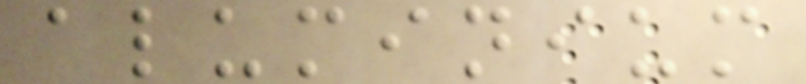aluminium
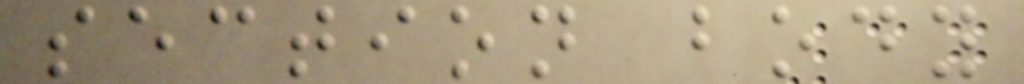section body
